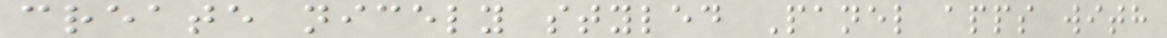create nicely styled Panel apps with
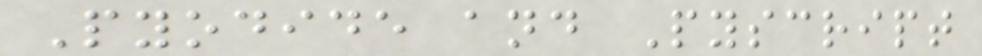Pyodide and Pyscript
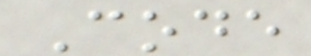Code
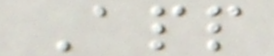App
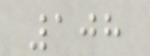108
